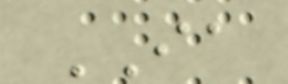IA
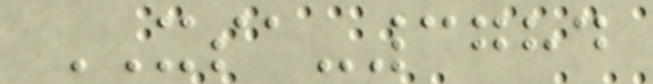XSA-3784
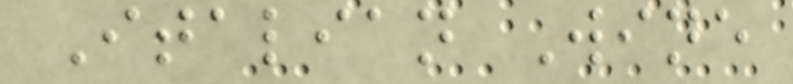Italian Wine
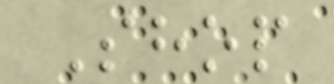Shop
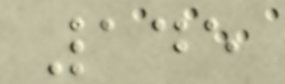145
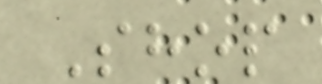Shop
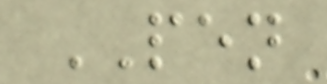PEN
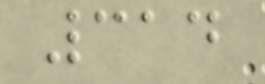314
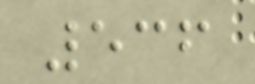536
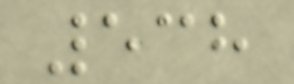538
